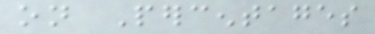on Percentages
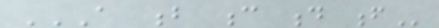A B C D F
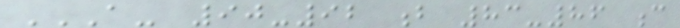A- 90-92 B 83-86 C
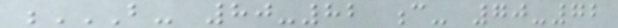B- 80-82 C- 70-72
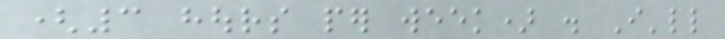(3 hours per week) . I'll
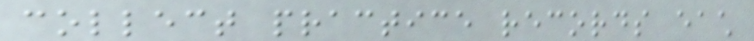collect practice records each
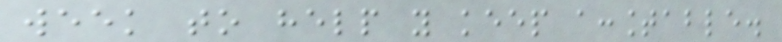week to help you keep accountable.
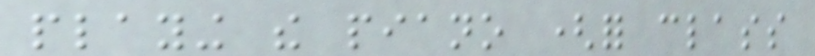playing the piano (for class
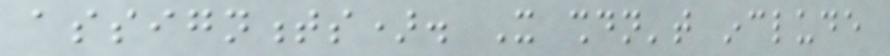assignments). It shouldn't include
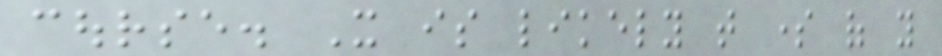course. It is likely that some of you
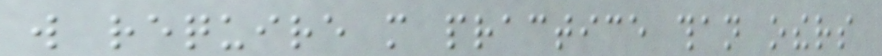will require more practice than others
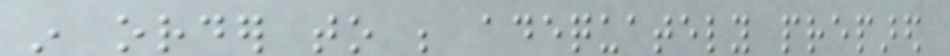in order to be adequately prepared
